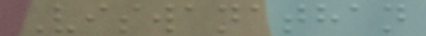Viswanathan
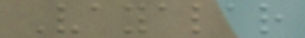Vayalar
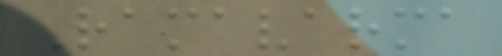Ramavarma
